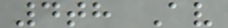4th Av
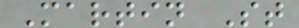Martin St
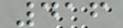416
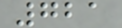721
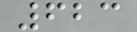623
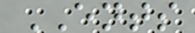ENTS
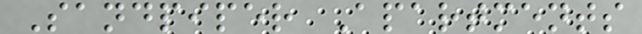Sandpiper Apartments
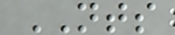NTS
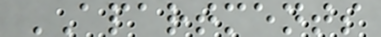APARTMENTS
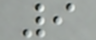9
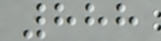888
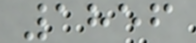1856
